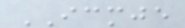ICMJE
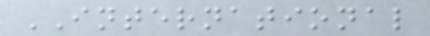INTERNATIONAL
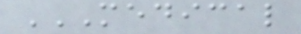MEDICAL
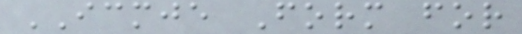ICMJE Form for
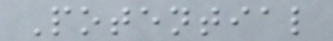Potential
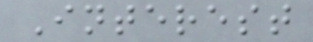Interest
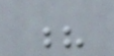?
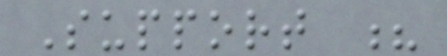Support ?
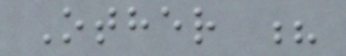Other ?
